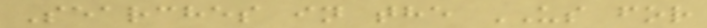Searches in the US for
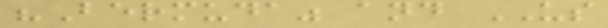"Bermuda" and US
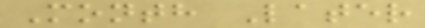Month Later
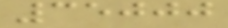35000
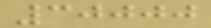30000
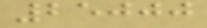25000
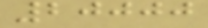20000
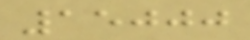15000
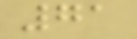71
